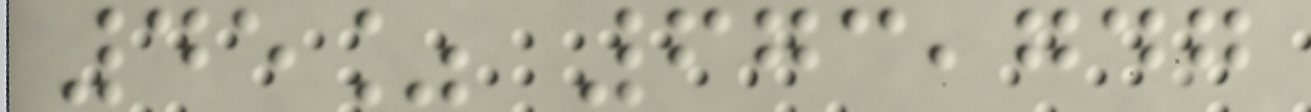45% 673,747
